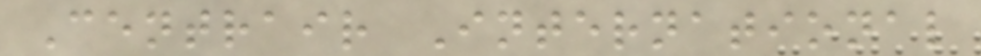Centrair International
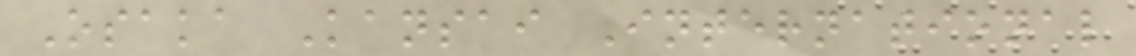Osaka Kansai International
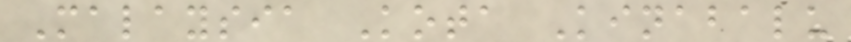Malaysia Kota Kinabalu
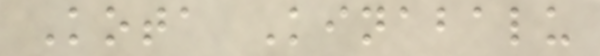Kota Kinabalu
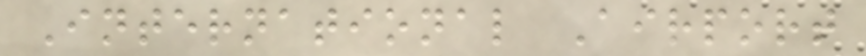International Airport
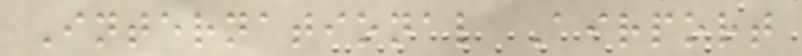International Airport
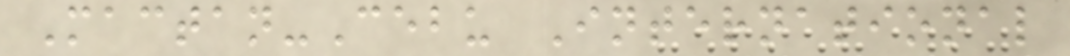Mactan-Cebu International
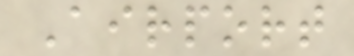Airport
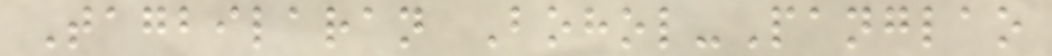Tagbilaran Bohol-Panglao
